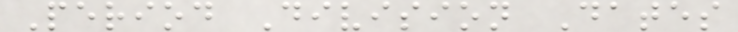Period Division Dates
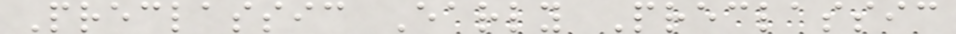Preclassic Early Preclassic
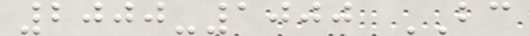2000-1000 BC
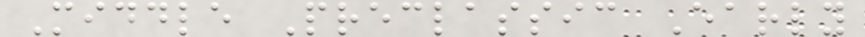Middle Preclassic Early
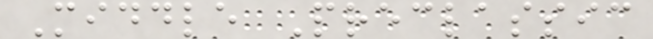Middle Preclassic
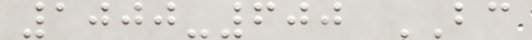1000-600 BC
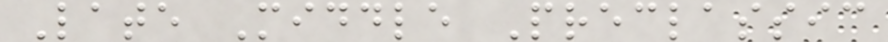Late Middle Preclassic
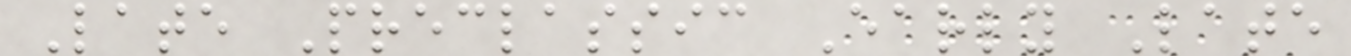Late Preclassic Early Late
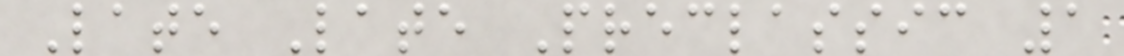Late Late Preclassic 1
